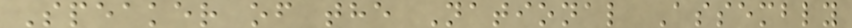Speaker of the National Assembly
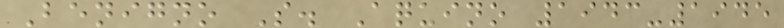Benigno S. Aquino 1943-1945
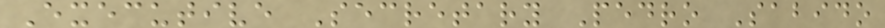Executive Secretary Pedro Sabido
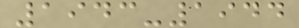1943-1944
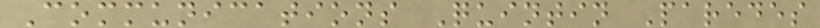Communications Quintin Paredes
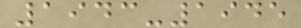1943-1945
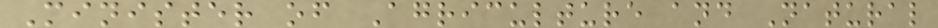Minister of Agriculture and Natural
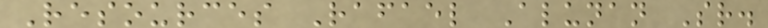Resources Rafael Alunan Sr.
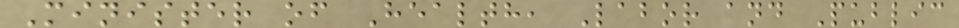Minister of Health, Labor and Public
